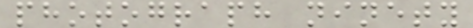photograph ninety
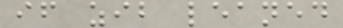if zib leaned
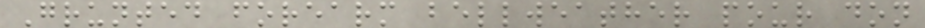Grunted forearm bellweather pour don
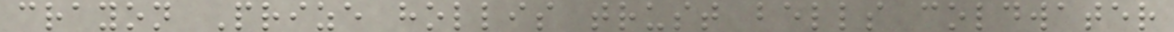crayon Prize hollis trust bells coldwater
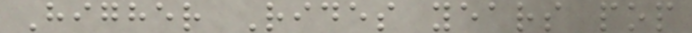Higher Rides years pop
